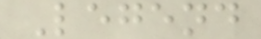Legend
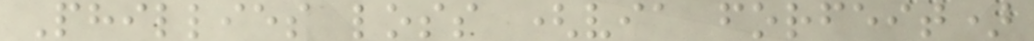Phillies loss (via forfeit)
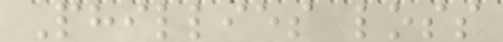Phillies loss
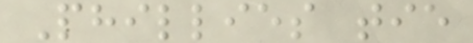Phillies tie
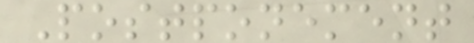Postponement
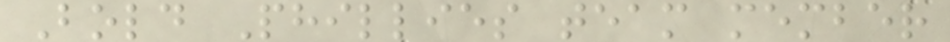Bold Phillies team member
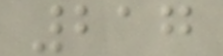217
